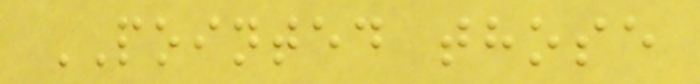POINTED those
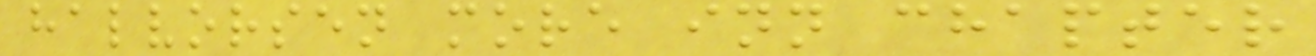halvorsen more inn chapter
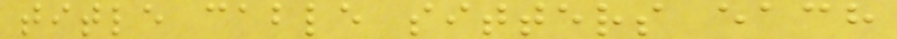title cable sitters each
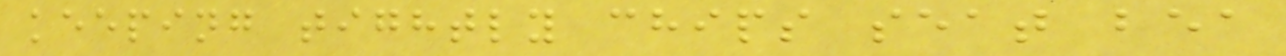keeping tightly chips seat bea
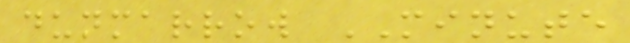dunmarrow MINUTE
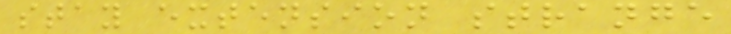stay extension strange
